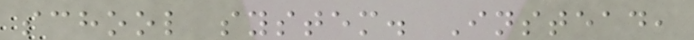school system. Instead,
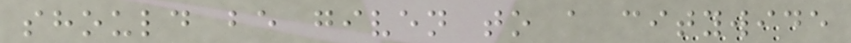should be given to a citywide
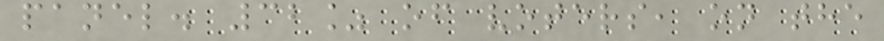panel. 32% of voters, on the
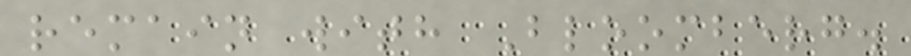remain with Bloomberg.
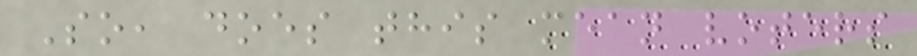So, does this mean voters
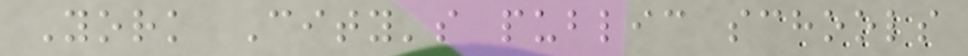York City's public schools
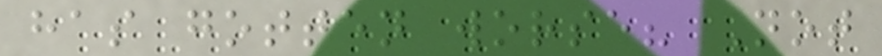has gotten worse? Not
